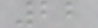22
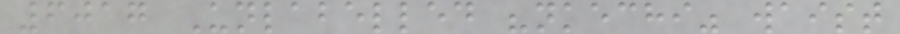6017 Unlabelled "nkechi" waist
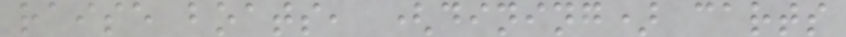raise boats, (dining) carts
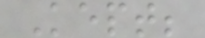Kept;
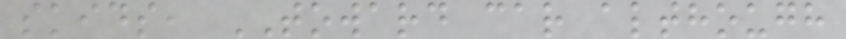skids, TOWARD car although
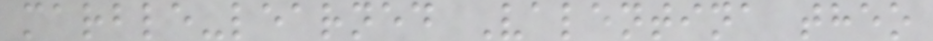marble-learned Valentina theo
